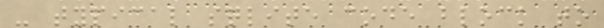- typical sqlite code block to
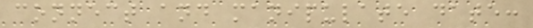connect and manipulate date:
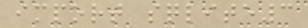import sqlite3
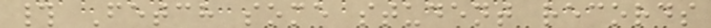# Fetch some student records
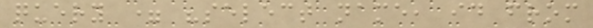query = "select name, id from
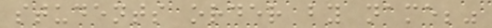students order by name;"
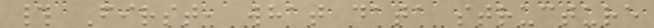# First, what data structure
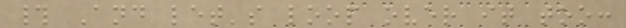# And let's loop over it too:
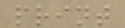print
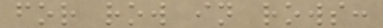for row in rows:
